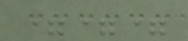===
